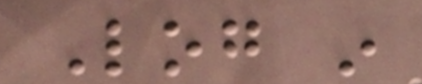Log in
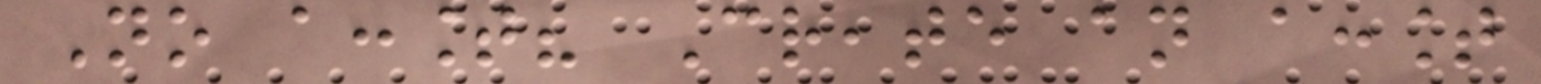No account? Create an account
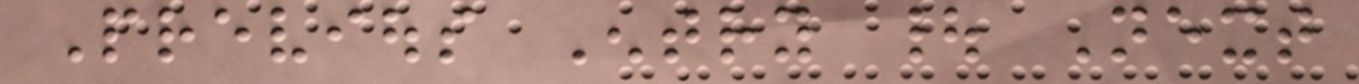Previous Entry | Next
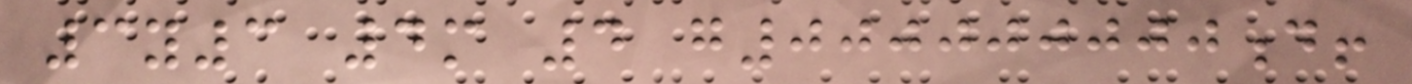3y3 4m 4 g000000000d!
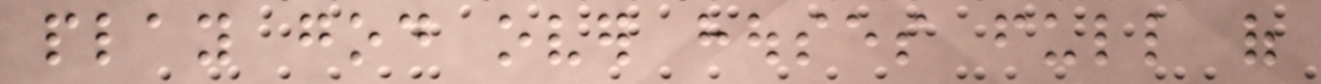play god over houses full of
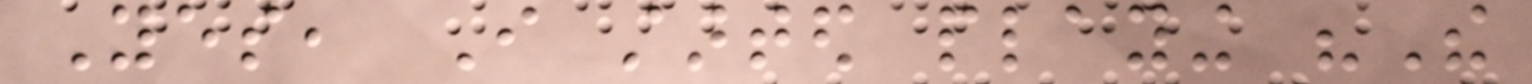Yes, I started playing "The
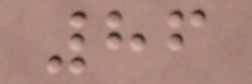86
